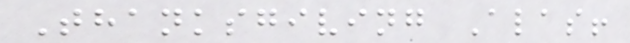Thanksgiving Alas!
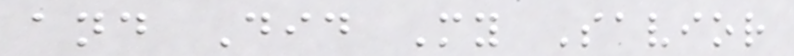and Did My Savior
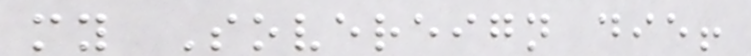my Sovereign die!
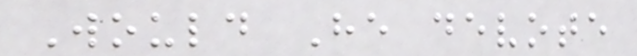Would He devote
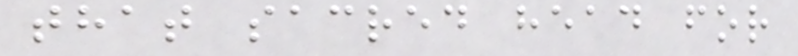that sacred head for
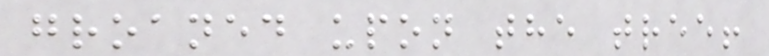groaned upon the tree!
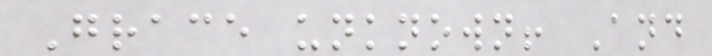Grace unknown! And
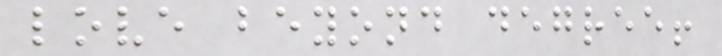love beyond degree!
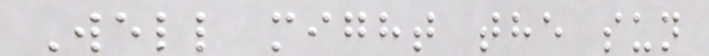Well might the sun
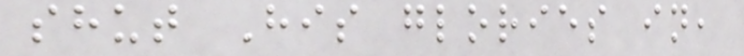shut His glories in,
